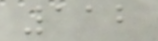112
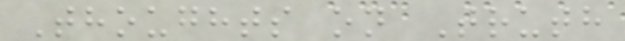Thoughts on Truth
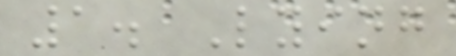1. Lying
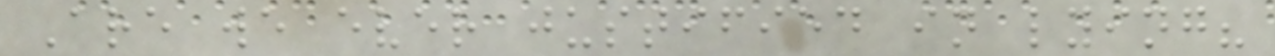Are we ever justified in lying?
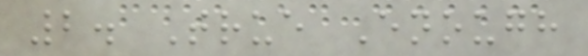2. True Enough
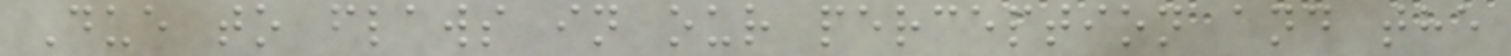Due to flaws in our perception and the
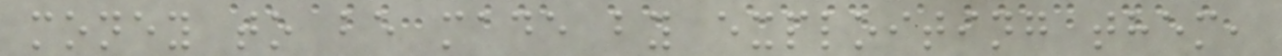money to be made by exploiting them,
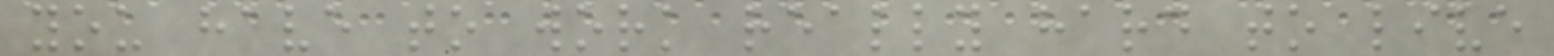you have to work really hard to live
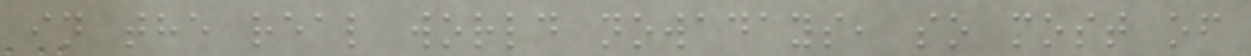in the real world nowadays, so most of
